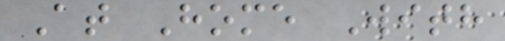At Home With
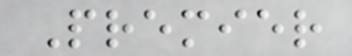Premier
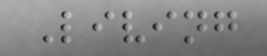Living
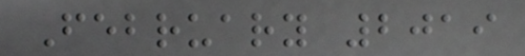February 2019
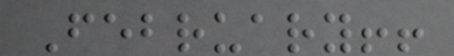February!!
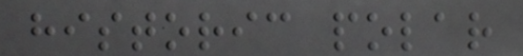historic polar
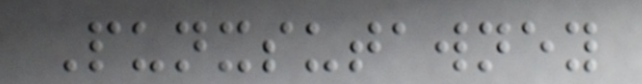Punxsutawney
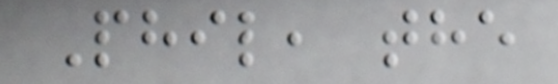Phil, the
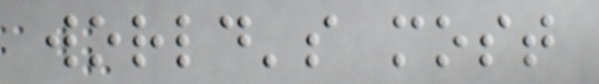world's most
